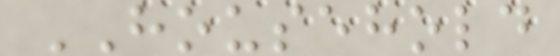HOUSEHOLD
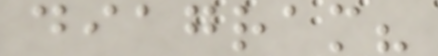diagram?
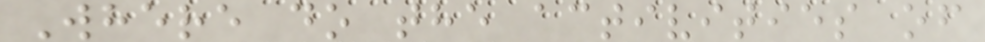Where do the activities of
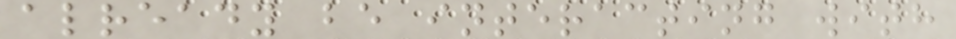already be interacting with
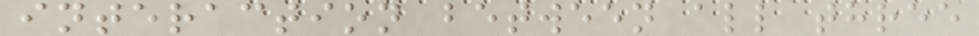interaction between all three
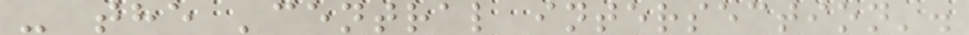- the 'central intersection'.
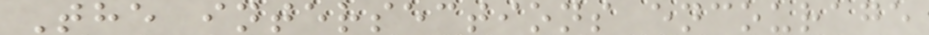The intersections encourage
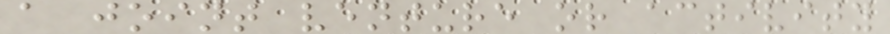a joint venture or activity
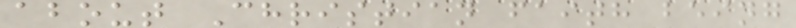about Christian faith being
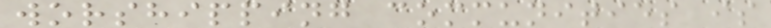worshipping communities is
